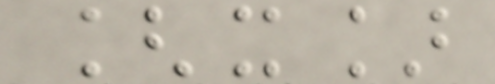[x]
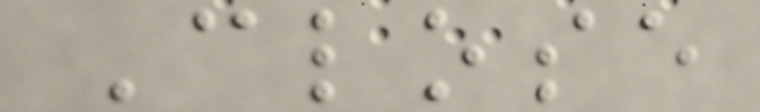Close
